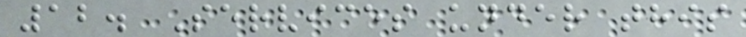12. Services under this
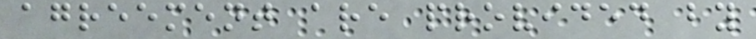agreement are provided by
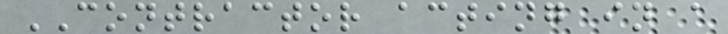CONTRACTOR acting in a
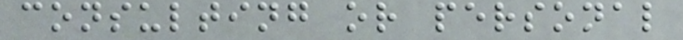consulting or personal
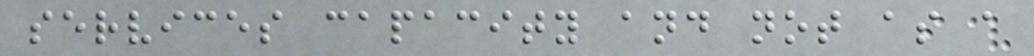services capacity and not as a
